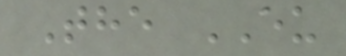The EU
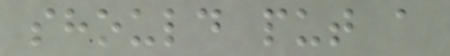should put a
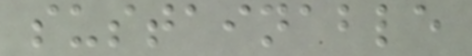sustainable
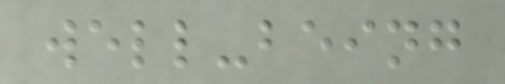well-being
